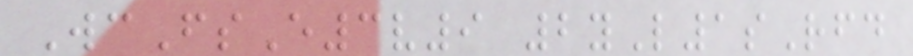WcFsE3v9 2yL1sRfd
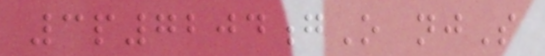3p7204gO njS
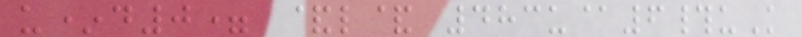u*d0= &l& 483u@6#uK
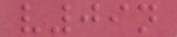v09n
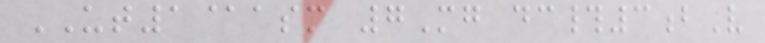UT1@asm 7Mg dc#3bV
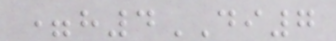=h4DI7
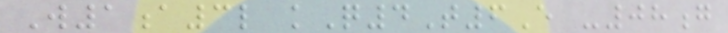W1a3l kQ4T6E -08g
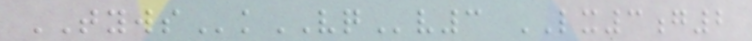TYWSkVQv3 LX3g2
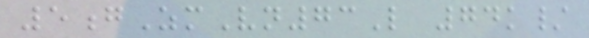5gZmVn73L 74k/
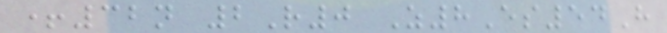+32n 2R0 Z8Es54H
